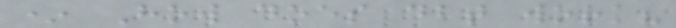* How does dbt work?
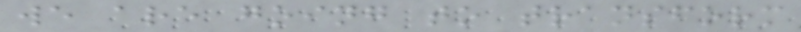we are going to transform
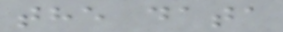the data
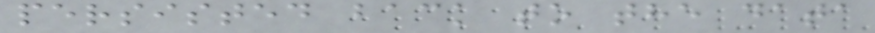persisted back to the data
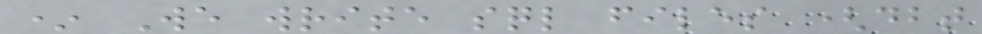* We write sql files (dbt
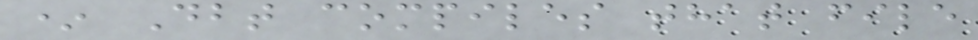* Dbt compiles that file
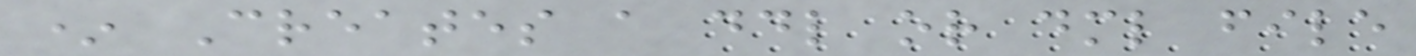* Creates a ddl or dml file
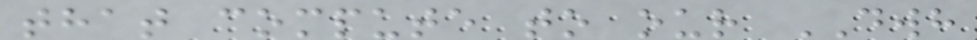that compute to our DWH
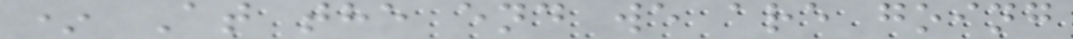* At the end we are going
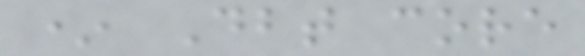* Dbt core
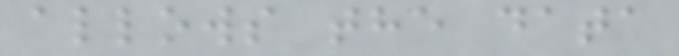allows the data
